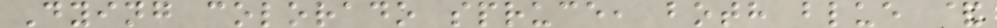Dying colorado spruce, both blue &
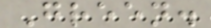Green.
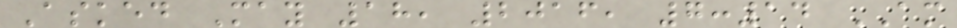Asked May 18, 2016, 7:14 AM
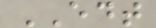EDT
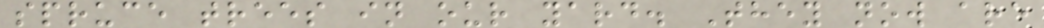spruce trees in our yard. They now are
